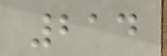214
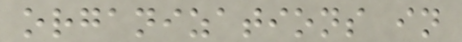organizations in
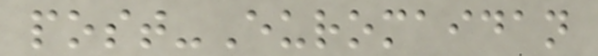post-Euromaidan
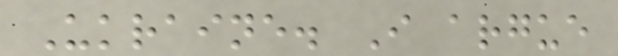Ukraine. I argue
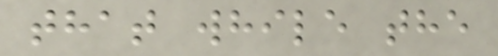that while the
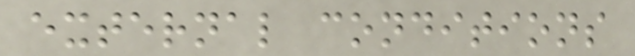external conditions
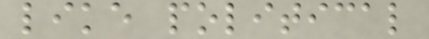like political
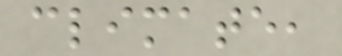climate,
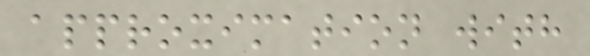approximation with
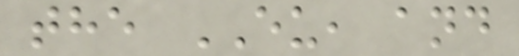the EU, and
